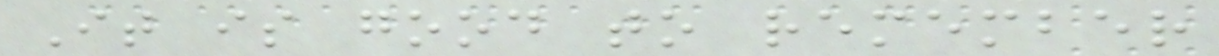It is good to remember
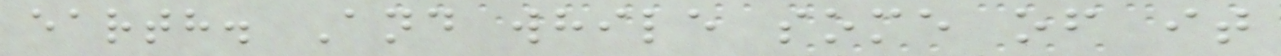earth. And while some of it
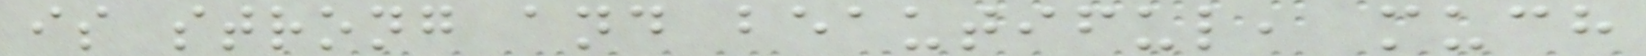is strong and beautiful, much
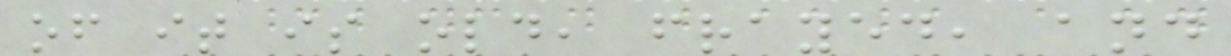of it is old, frayed, and
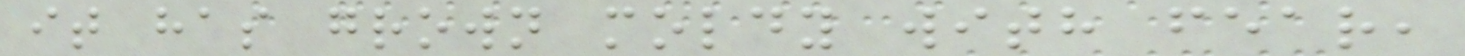it has grown moldy with fear,
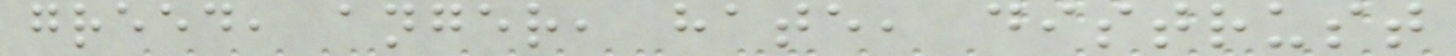greed, anger, hate, distrust
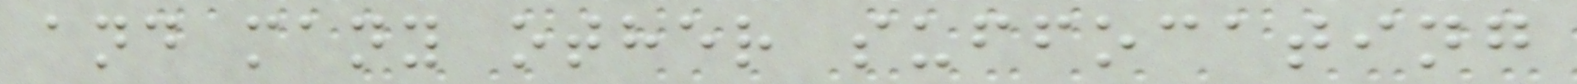and many other suffocating
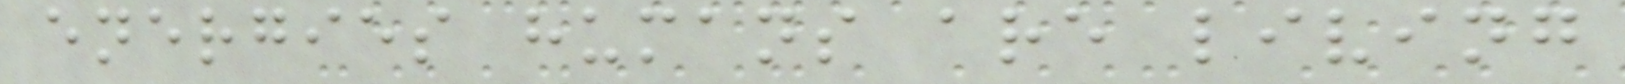energies humans are living
